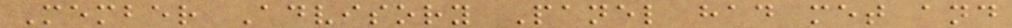Member Advisory Panel had met and
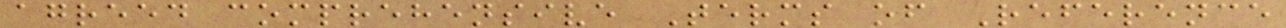agreed comprehensive Terms of Reference
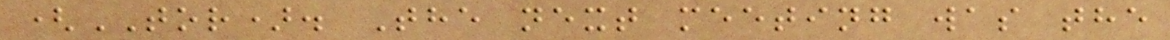(TOR). The next meeting was the
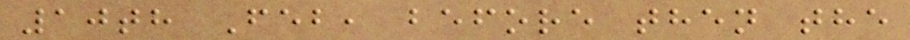10th Feb, before then the
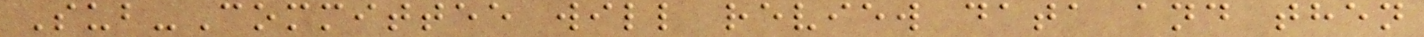Sub-Committee will review data and then
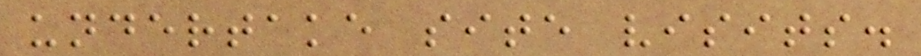undertake site visits.
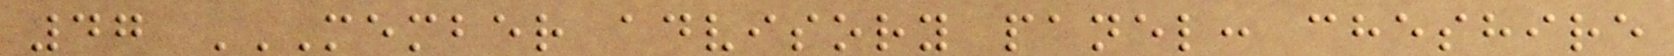47 MEMBER ADVISORY PANEL: CHESHIRE
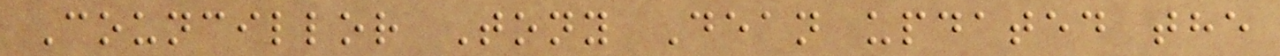Councillor Tony Dean updated the
